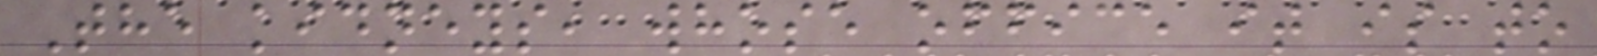The kidneys, whose office it is to
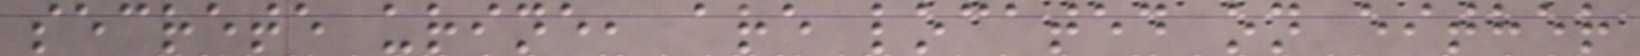secrete urine, are located on either
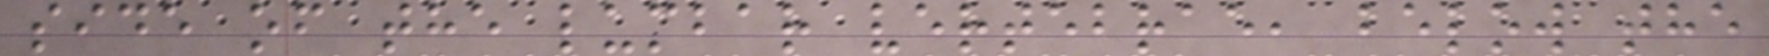side of the lumbar vertebrae, below the
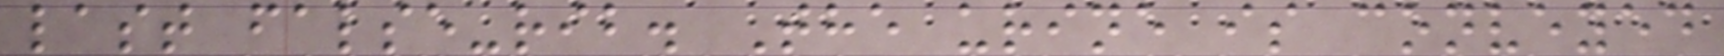last false-rib. The urine is conveyed
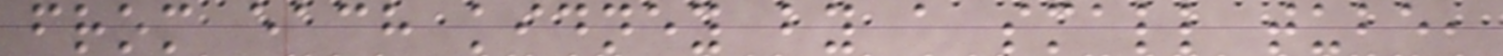from each kidney by a small tube,
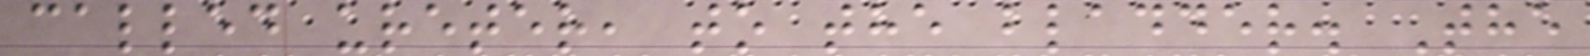called ureter, to the bladder. The
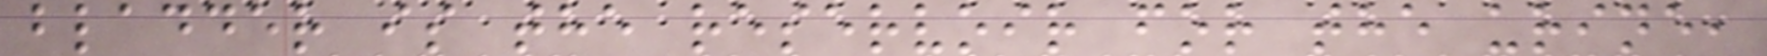bladder is the reservoir for the urine,
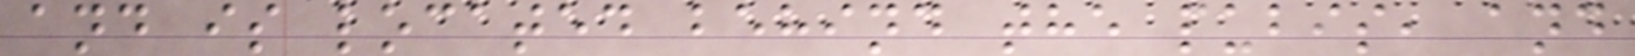and is located behind the pubis, and
